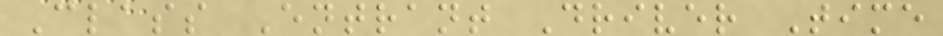Class Entrant Driver Time
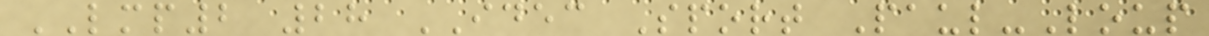LMP2 28 IDEC Sport Paul-Loup
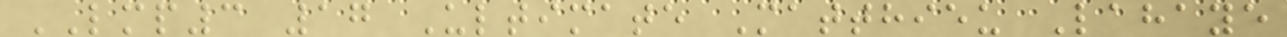LMP3 17 Ultimate Matthieu Lahaye
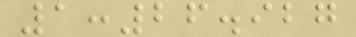1:26.927
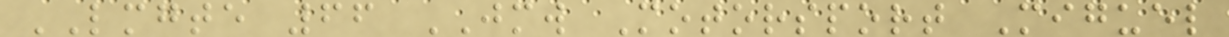LMGTE 66 JMW Motorsport Miguel
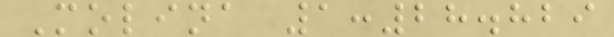Molina 1:28.829
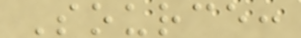Source:
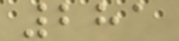281
